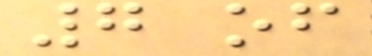7 of
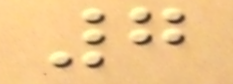7
